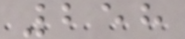258
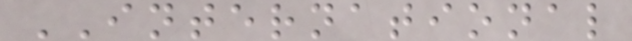INTERNATIONAL
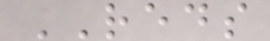REDS
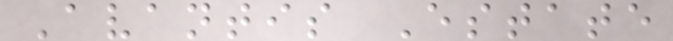Avantis Estate
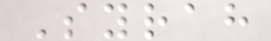Syrah
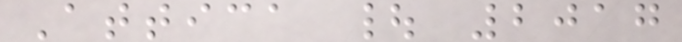Attica | 2017
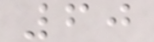60
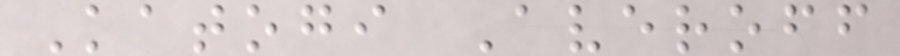Katogi Averoff
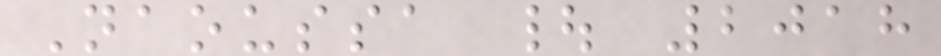Naoussa | 2018
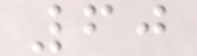60
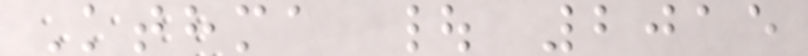Kthma | 2015
